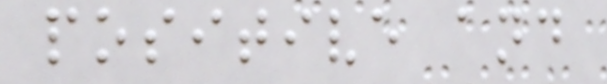positive and
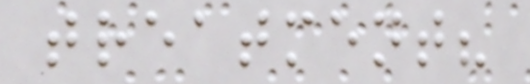treatment?
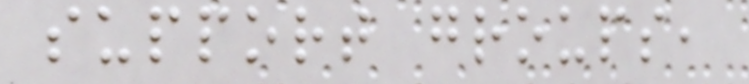support groups,
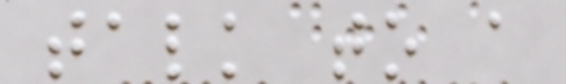talk to a
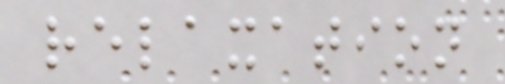relaxation
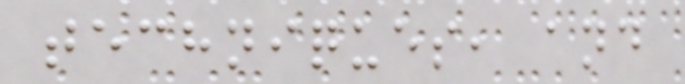techniques, and
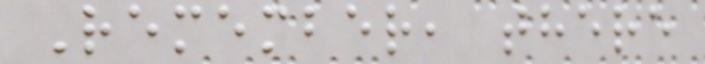Remember, there
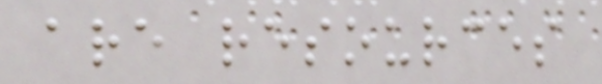are resources
